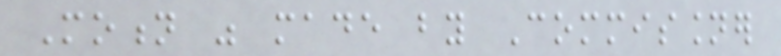Motion was made by Commissioner
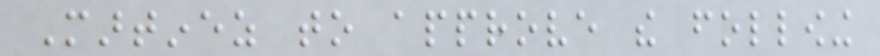Martinez to approve the following
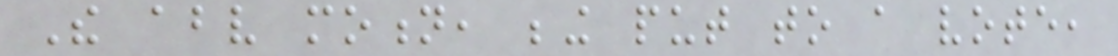The above motion, being put to a vote,
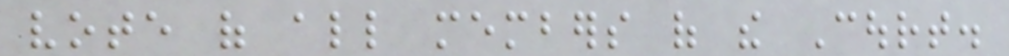vote of all members of the Court.
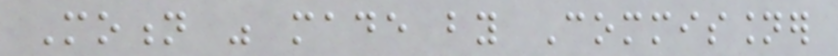Motion was made by Commissioner
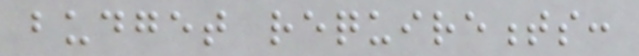budget requirements:
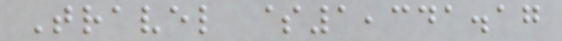Travel $1,341.17
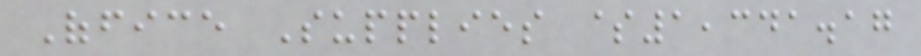Office Supplies $1,341.17
